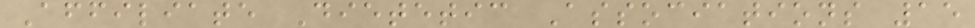Affiliate Dietetic Associations 15
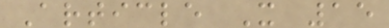Article X 15
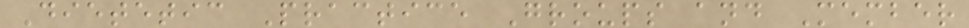Dietetic Practice Groups and Member
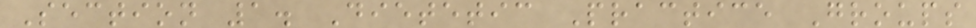Section 1. Dietetic Practice Groups
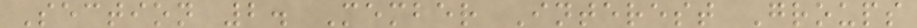Section 2. Member Interest Groups
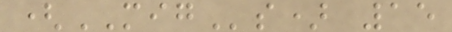(MIGs) 15
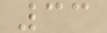33
